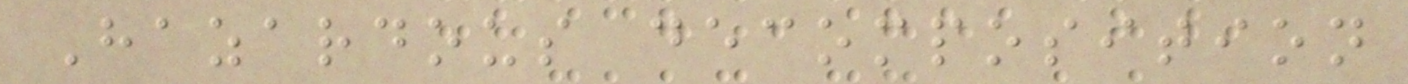Hazardous decomposition
